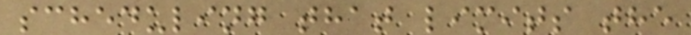scheduling that limits the
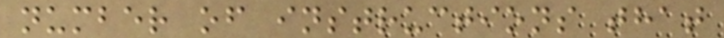number of instructions that
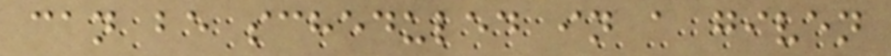can be scheduled in a given
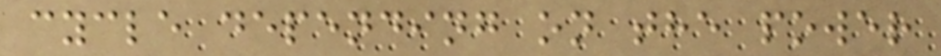cycle depending on the power
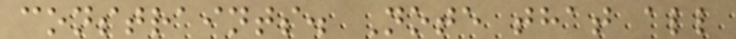constraints. Note that all
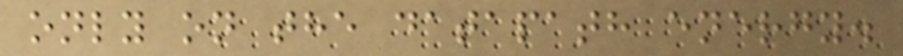only on the datapath energy.
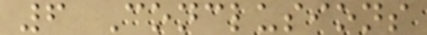6 Conclusions
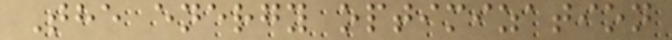The energy optimization
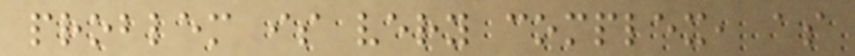problem is very complex, as
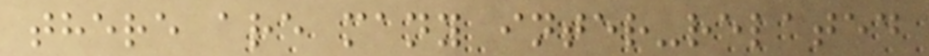there are many inter-related
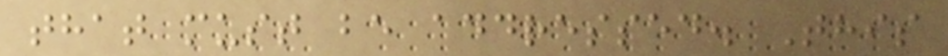that must be addressed. This
